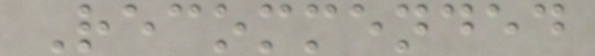Recommended
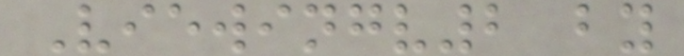Viewingv2 by
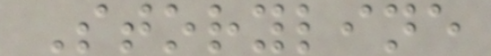Storyline
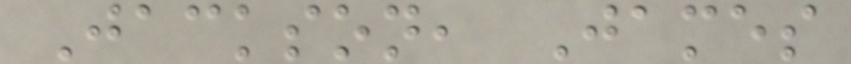Jackson, James
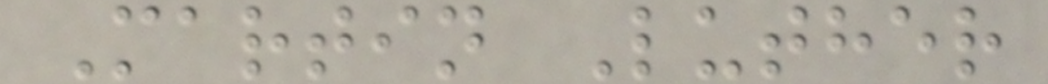Martin Luther
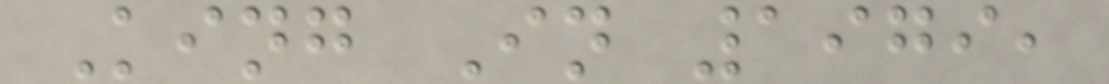King In 1979,
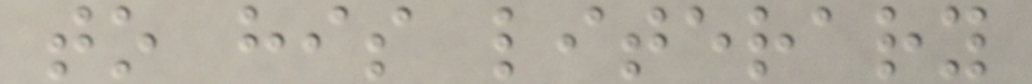to his literary
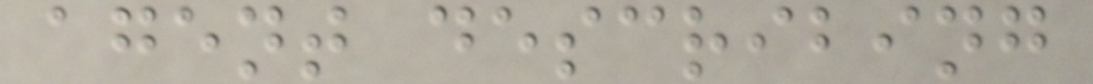agent describing
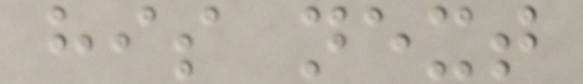his next
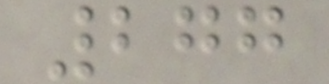277
